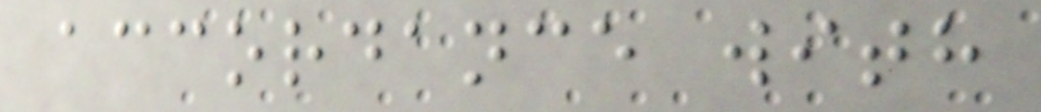accordance with
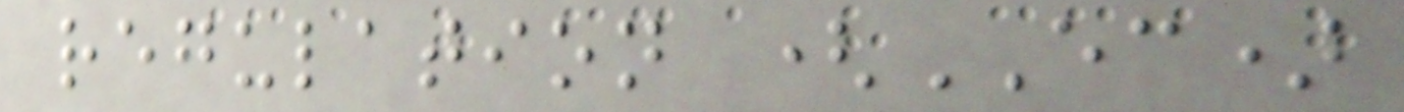regulation (EC)
